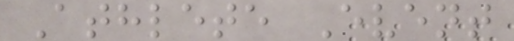Athlete Event
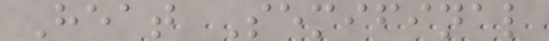Heat Semifinal
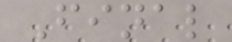Final
